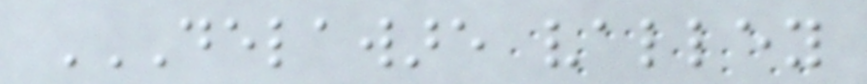DELAWARE VALLEY
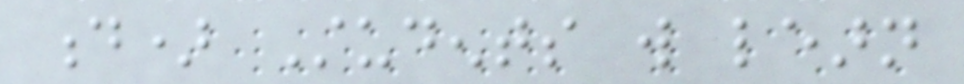d) Students will learn
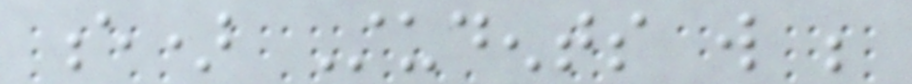e) Students will be
